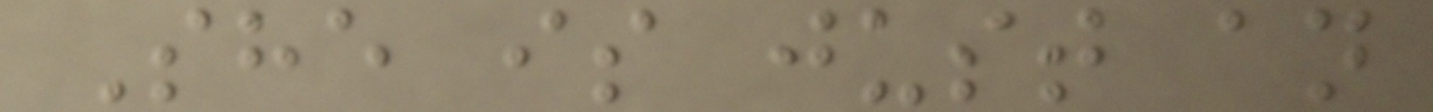She is just an
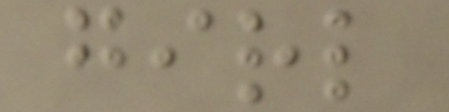girl
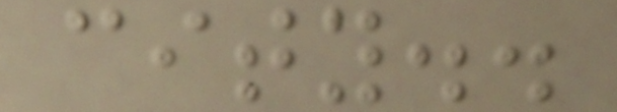city..
